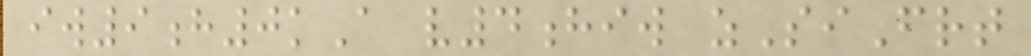iw9h0kA v4hiw zSiFrt
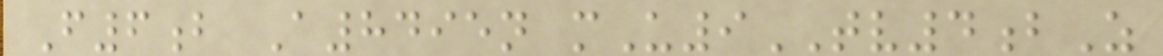F6b A8495n mU9TV4bZ
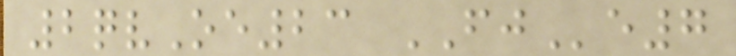2qvOe23 FJe7
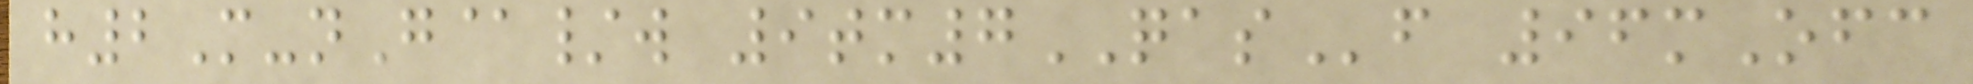h2M-nG@/w 9tm7QASf 96mOfc
